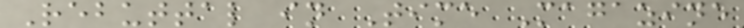Rebuttal in Time Magazine
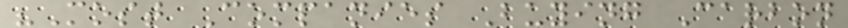"Most Companies Buying Carbon
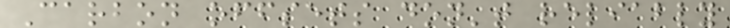Carbon offsets don't reliably
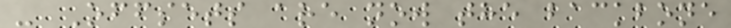- Offsets are now the backbone
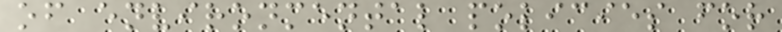of environmental policies for
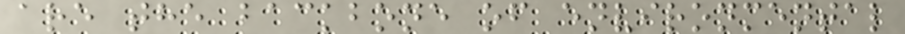are the backbone of environmental
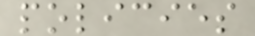policies
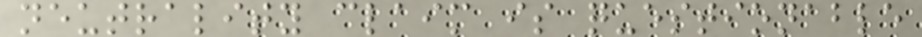neutrality claim is questionable
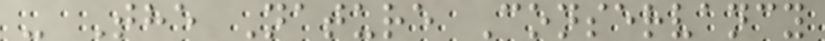- The Nature Conservancy
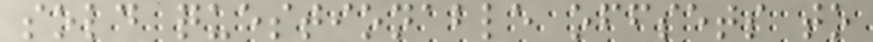sold questionable offsets to
